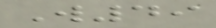W49
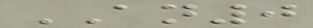AN0
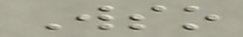Wso
